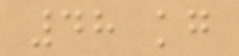48 kg
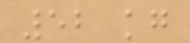52 kg
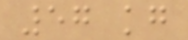57 kg
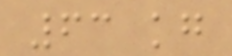63 kg
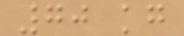70 kg
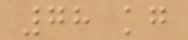78 kg
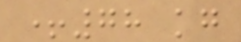+78 kg
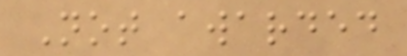Not awarded
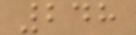248
